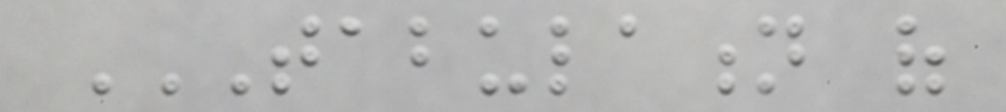TABULATION OF
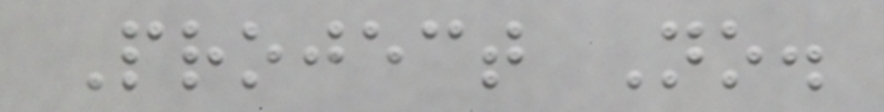Project No.
